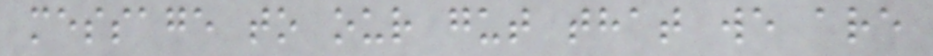message to our gut that we are
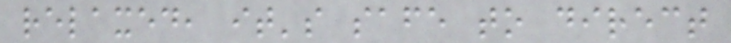relaxed, it's safe to direct
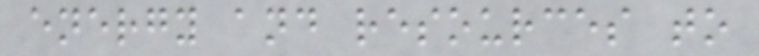energy and resources to
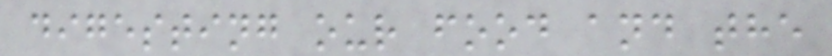digesting our food and the
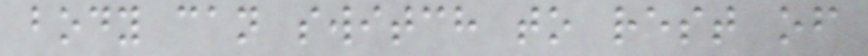body can switch to rest of
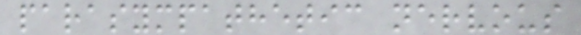parasympathetic nervous
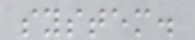system.
